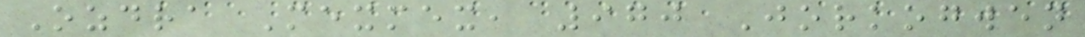Ozdra Mexmex, 970 Jorkogwen
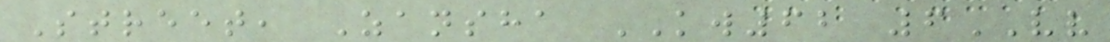Street, Zansha KW62 6VV
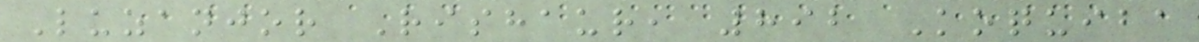Luzanjor Rishaur, 892 Koquiba
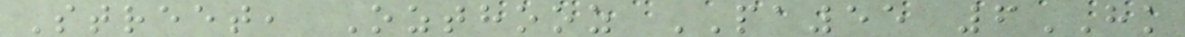Street, Ozthooz PA55 6HK
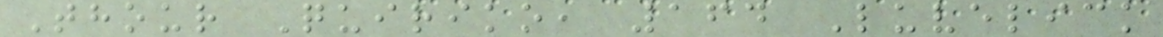Thour Quiriko, 164 Luvelick
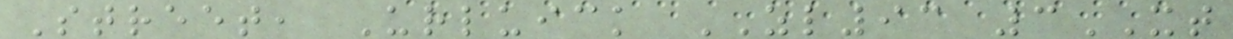Street, Urluick ZL93 3XT
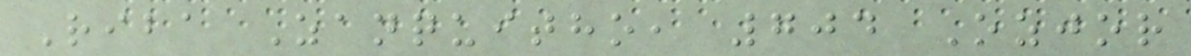Riba Zanquitho, 704 Ozjor
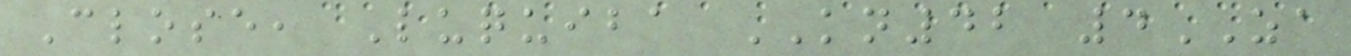Close, Luquiba KN42 4ZA
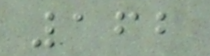162
